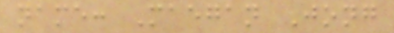name: Maegan Jong
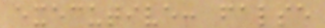executive: false
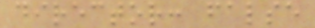director: false
